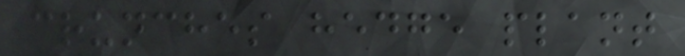crunches hedge plant
